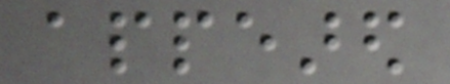appeared
